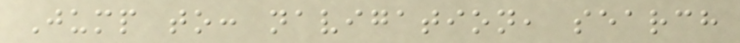Jump to: navigation, search
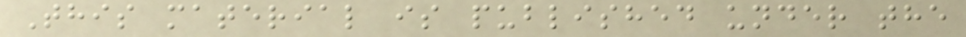This material is published under the
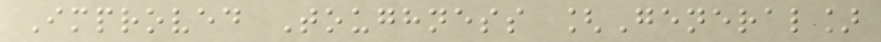Improved Toughness [General]
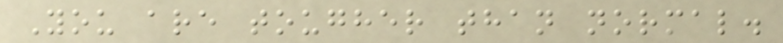You are tougher than normal.
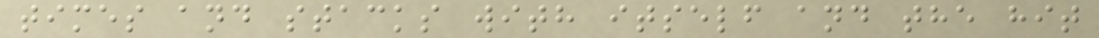times and stacks with itself and the hit
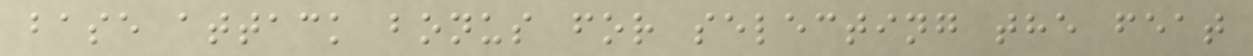base attack bonus for selecting the feat
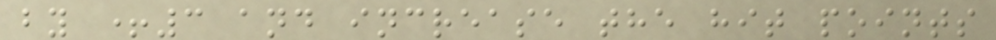by +3 and increase the hit points
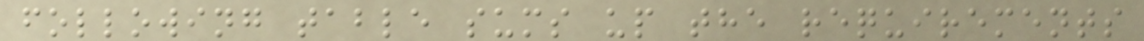following table sums up the requirements
